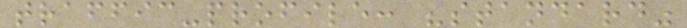traffic-profile: "standard"
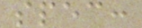spec:
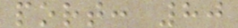port: 80
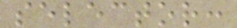selector:
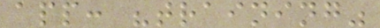app: "training"
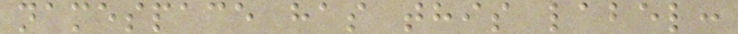namespace has this label:
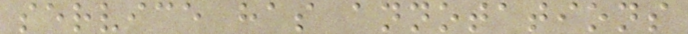service has annotations
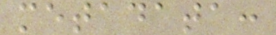metadata:
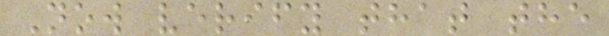Now verify that the
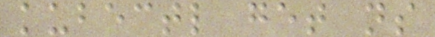kubectl get ns
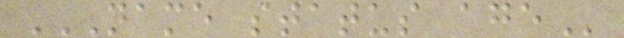NAME STATUS AGE
